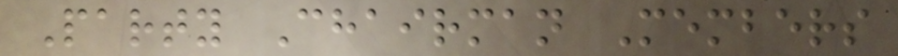Party Chairman Members
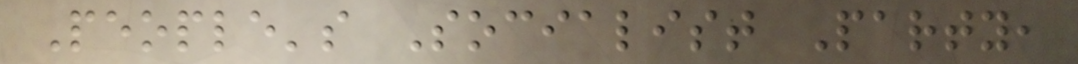People's Socialist Party,
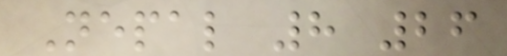Nepal 8 26
